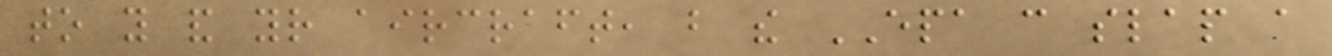to you and your aircraft, but the EPA can slap a
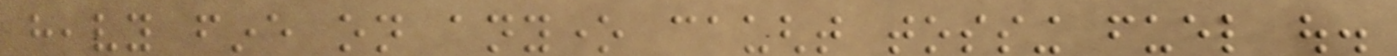heavy fine on anyone caught tossing fuel out.
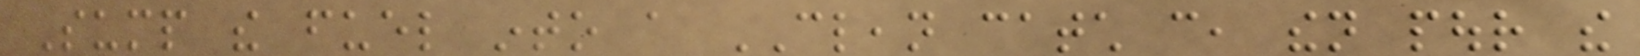Sump the fuel into a CLEAN catch can, then pour the
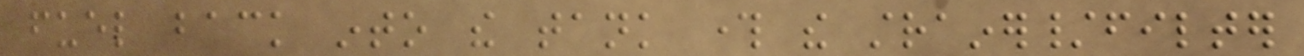fuel back into the tank through the strainer/filter
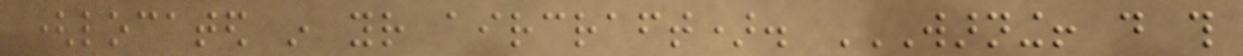(located in your aircraft). WARNING! DO THIS
